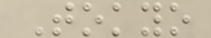Tokyo
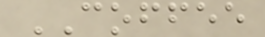COFFEE
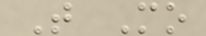T Mo
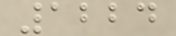1224
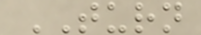TURN
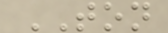TON
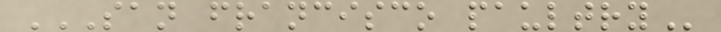SAN FRANCISCO PAULTRY
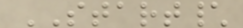START\
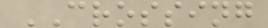CROSSING
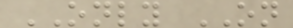ONLY ON
